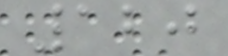120
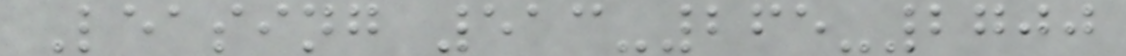Leasing 513-265-2700
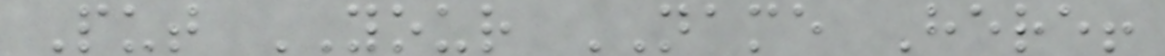Put YOUR NAME Here!
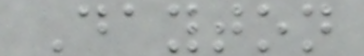Dayton
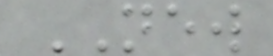NEW
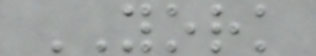YORK
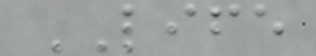LIFE
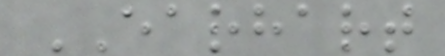EARHART
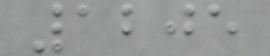1205
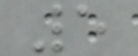5
